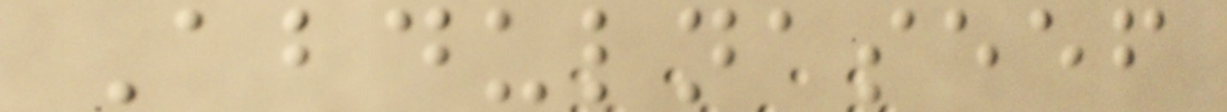Abdulnaseef
